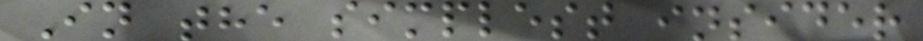In the simplest insider
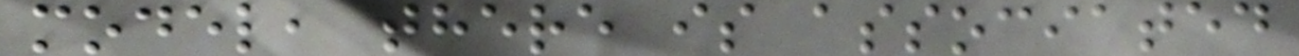model, there is associated
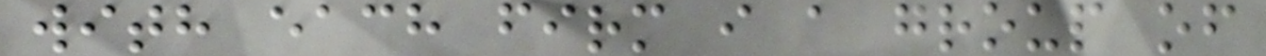with each firm i a group of
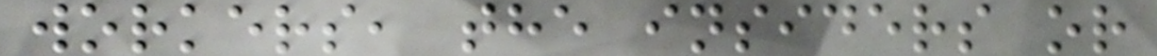workers, the insiders or
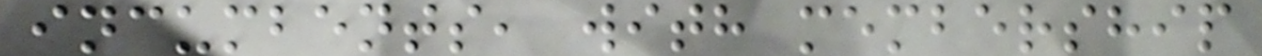incumbents, with membership
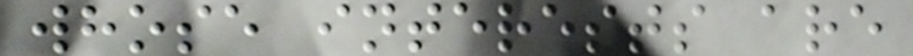whose interests are
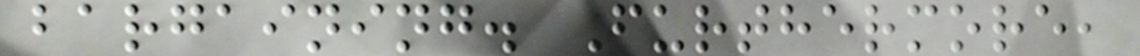bargaining. Furthermore,
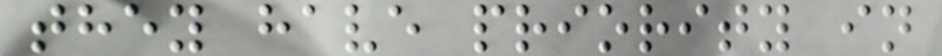they have priority in
